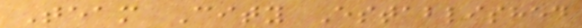Team City Established
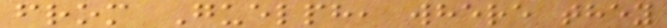from Guelph, where they
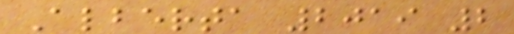Alberta 2019 2
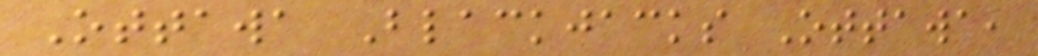Ottawa Blackjacks Ottawa,
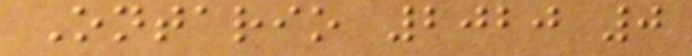Ontario 2020 0
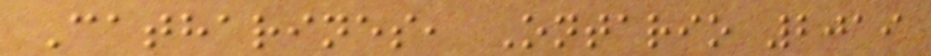Catharines, Ontario 2019
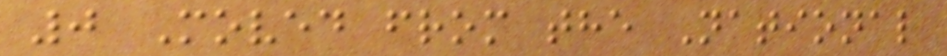0 Moved from the National
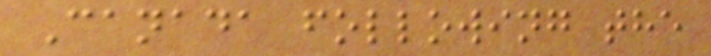Canada following the
